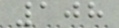108
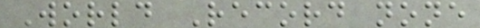World Record none
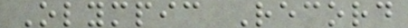Olympic Record
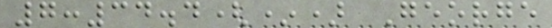7:34.4(*) George
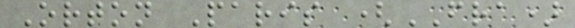Orton Paris (FRA)
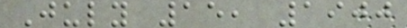July 15, 1900
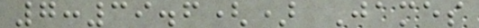7:39.6() James
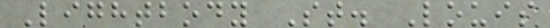Lightbody St. Louis
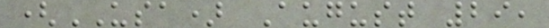(USA) August 29,
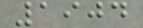1904
